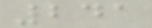241
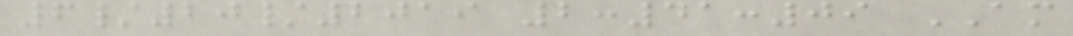6/20/2019 2:41:09 AM
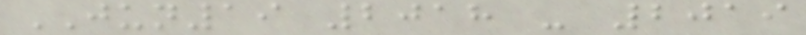JUN19 2018 - 2019
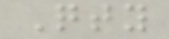Qty
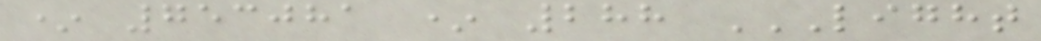* 753081 * 288 LIGHT
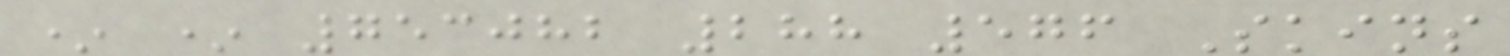* * 753082 288 576 Skins
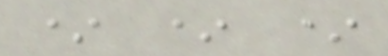* * *
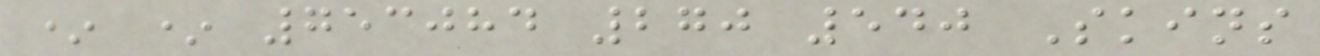* * 753084 270 540 Skins
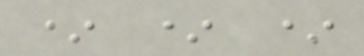* * *
